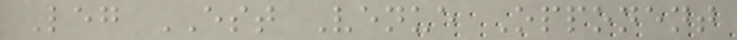Leg EST Venue Opponent
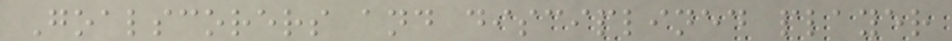Goalscorers and disciplined player
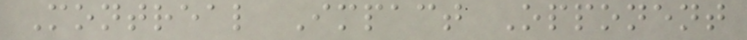Montreal Impact Opponent
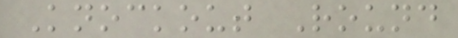Knockout Round
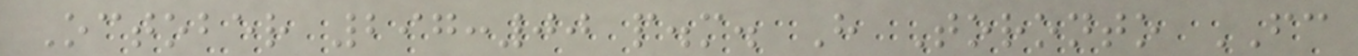October 297:00 p.m. H Toronto FC
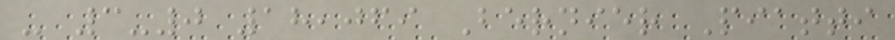- 3-0 18,069 Bernier Piatti
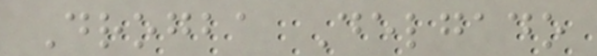Drogba Delgado
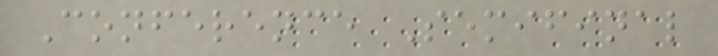Conference Semifinal
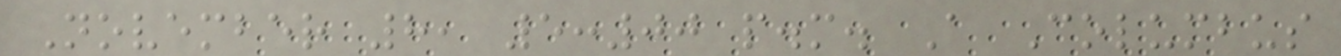November 8, 5:00 p.m. A Columbus
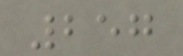257
